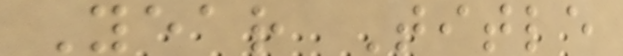Year Title
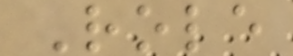Role
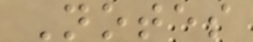Notes
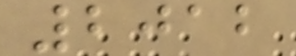2012
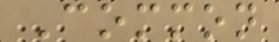Common
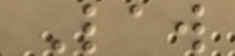Law
